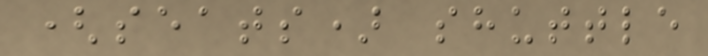(seats) shuttle
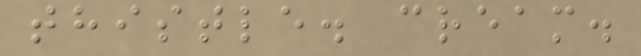thistle. cream.
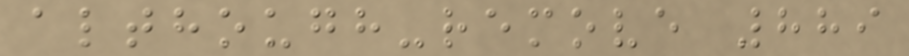although-remove 889
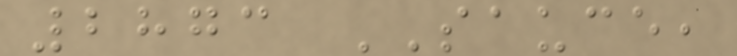2873 SAUCE,
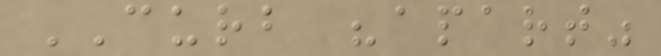CURB "apart"
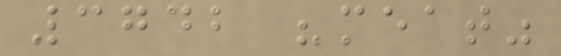3742 "meat"
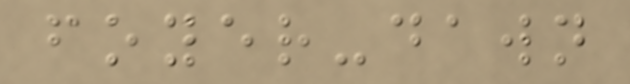foyer-dawn
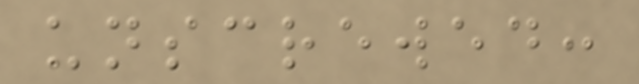unscrewed:
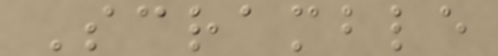Scramble
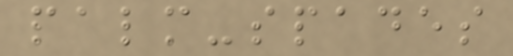palm-spades
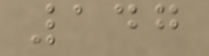147
